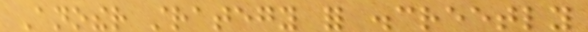Another strategy for discreetly
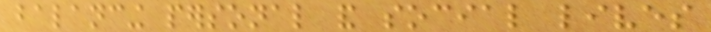balancing personal and social lives
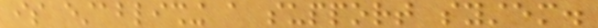is establishing a support system.
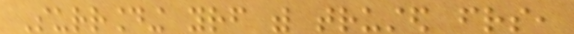Surrounding yourself with trusted friends,
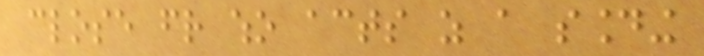close friend who acts as a sounding
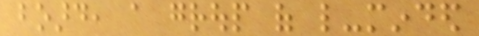board, a group of like-minded
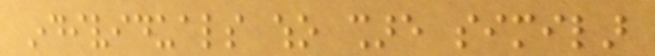individuals who share similar
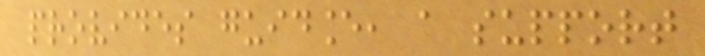provides guidance, a support
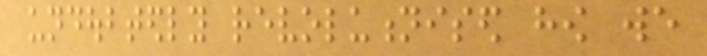undoubtedly revolutionised how we
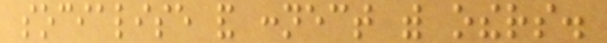socialise and connect with others.
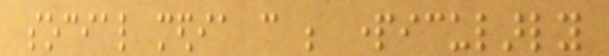social media can be particularly
